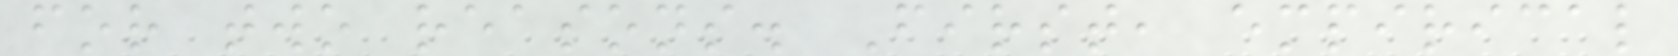for two reasons. First, empirical
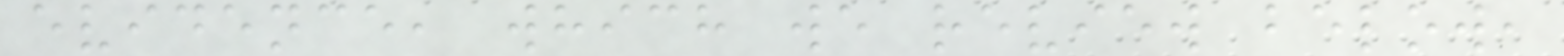evidence, which we review below,
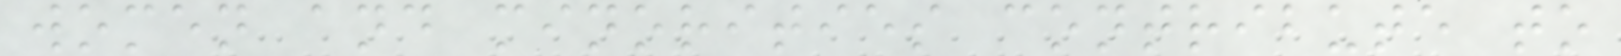women and minorities contribute to
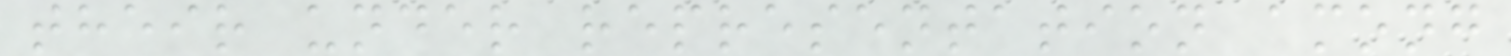their under representation among
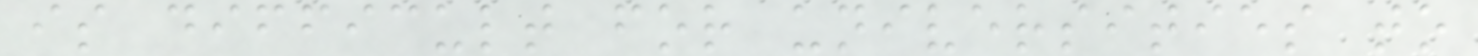is difficult for universities to
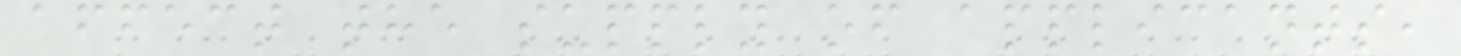affect the supply of applicants,
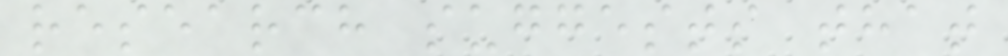research suggests that
